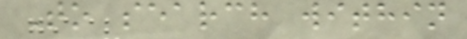To search within
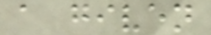a given
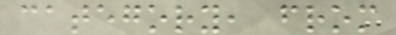category, from
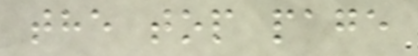the top page
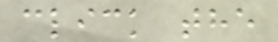click the
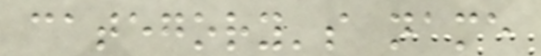category's name
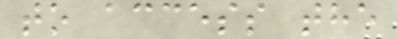to access the
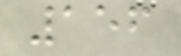156
